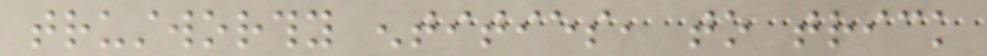trustworthy entities, to trick
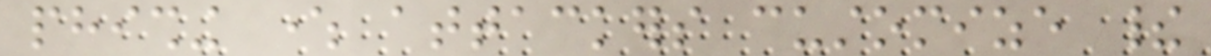phishing where attackers customize their
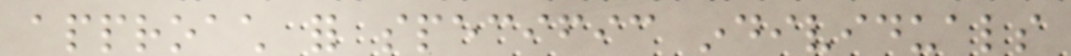approach for specific individuals
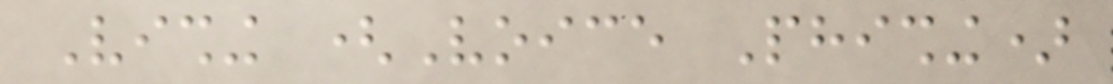Vishing (Voice Phishing)
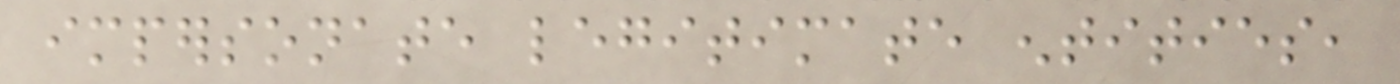impersonate legitimate entities,
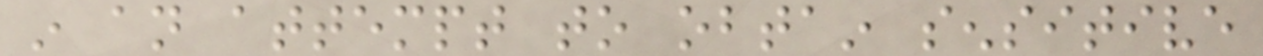in an attempt to obtain sensitive
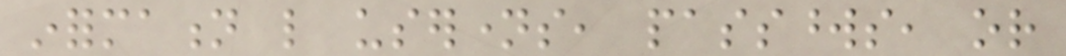information like usernames, passwords, or
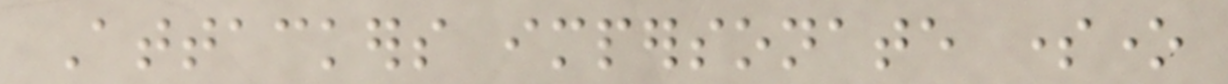Attackers impersonate someone
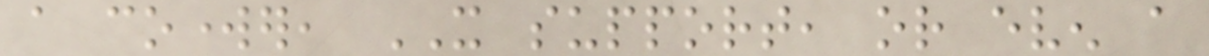a coworker, IT support, or even a
